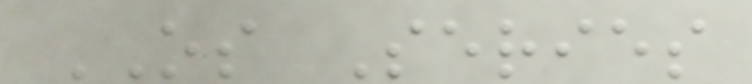OS Series
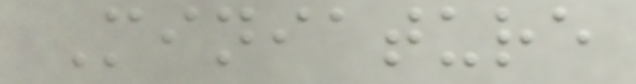Miniature
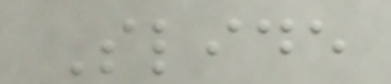Slide
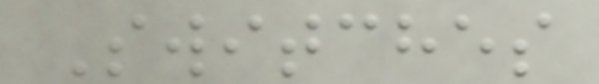Switches
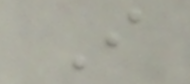I
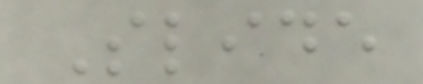Slide
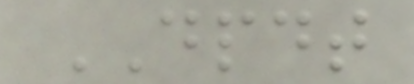DPDT
